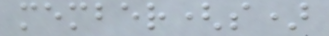member(s)
